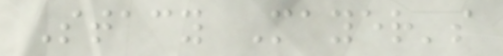Stacy Mayer's
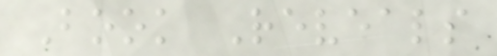Book Reveals
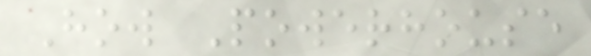How Powerhouse
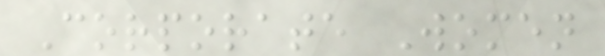Corporate Women
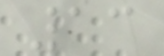13
